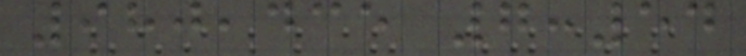980,435 7:54
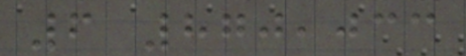6 870,033
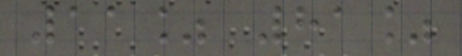11% 81%
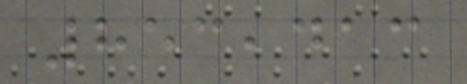853,413
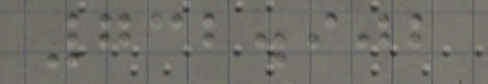732.902
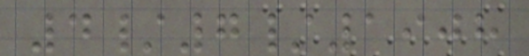4/7/1908
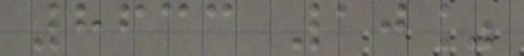8633 10%
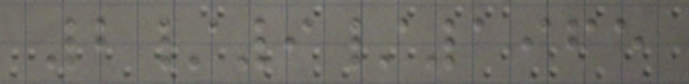2/9/1965
